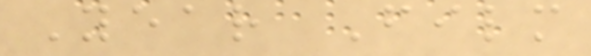Year Film
